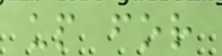up for
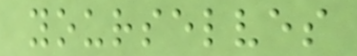yourselves
